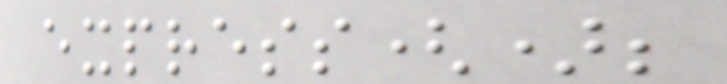express();
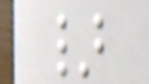}
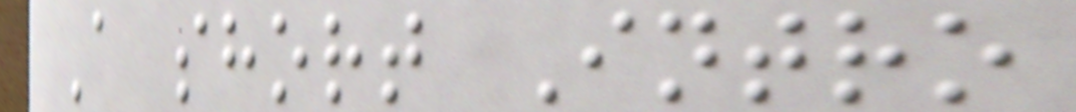A short Intro
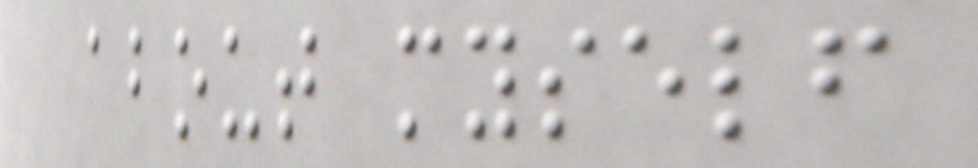about myself
